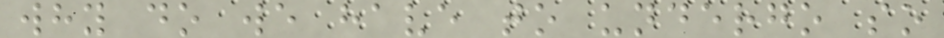why do we have to undergo so
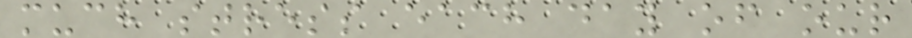much stress each day of our
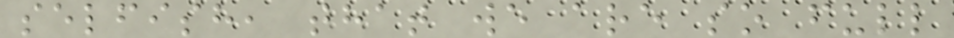selfish, that we are so full
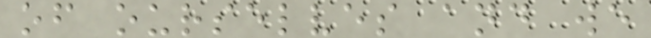of ourselves and we
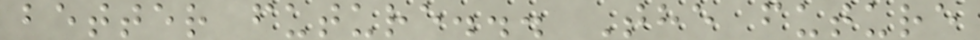better future... The future
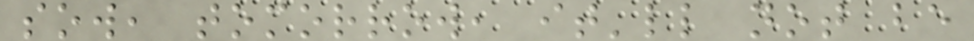sow, tomorrow, it'll not be
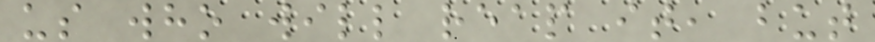us who will reap it, but
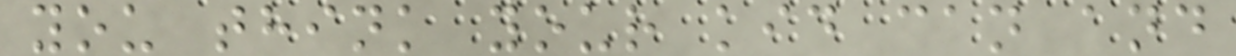you think your kid can and
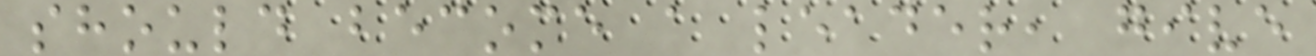should become a leader, give
